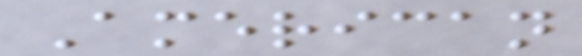American
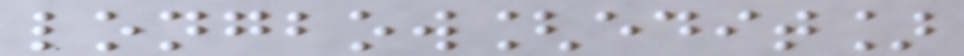longbow[edit]
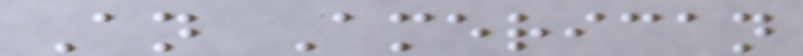An American
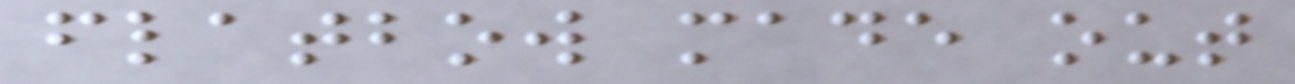flatbow made out
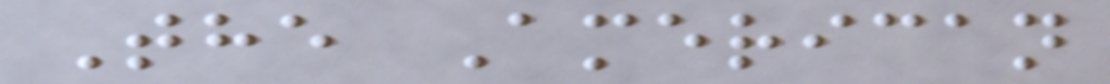The American
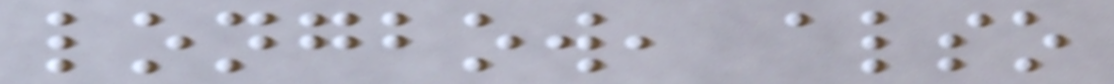longbow, also
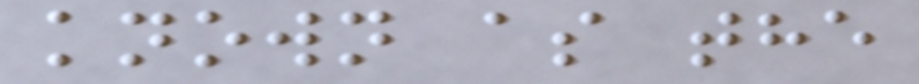known as the
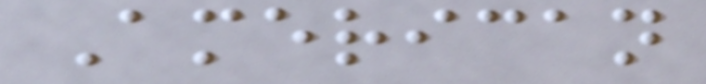American
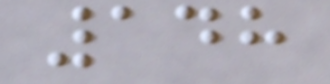148
